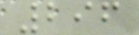296
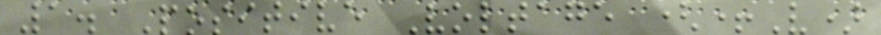1. Positive Voltage (+V)
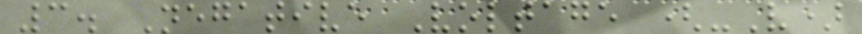3. Negative Voltage (-V)
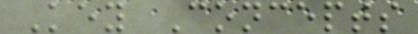Key Concepts
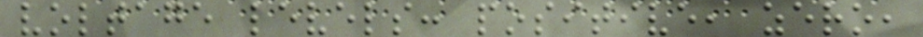voltage levels: positive, zero,
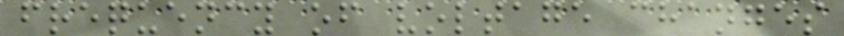frequency of voltage changes
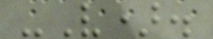-V).
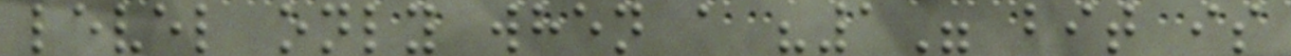level only when a "1" bit is
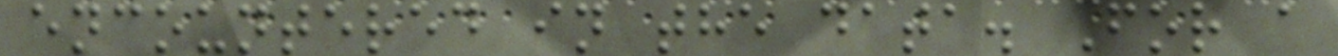encountered in the data. For a
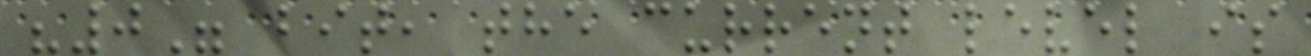"0" bit, the current level is
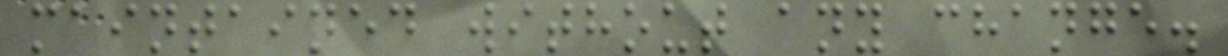maintained without any change.
